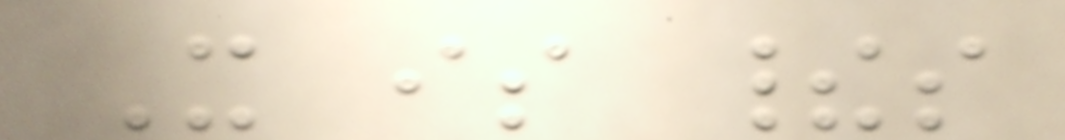It is theirs
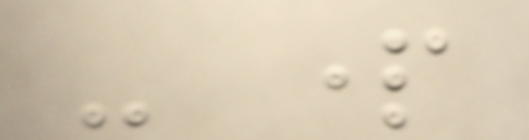- part
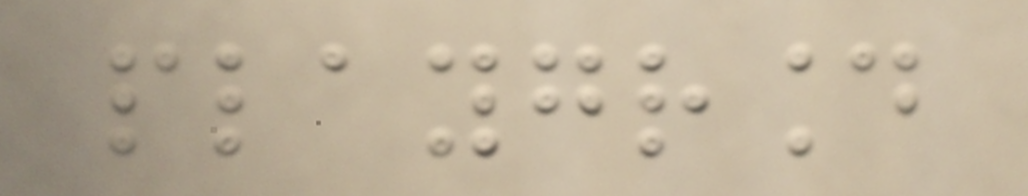playground
